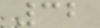32
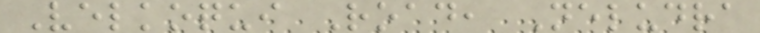Velkoqui Road, Neludra
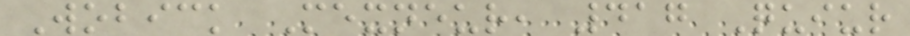Wobick Mexneur, 417 Quiur
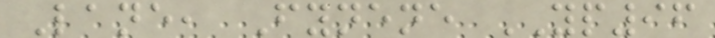Lane, Fynene YP96
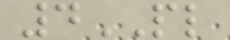4PL
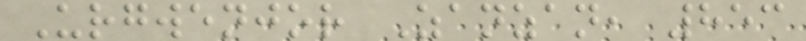Urgwenjor Zanzan, 853
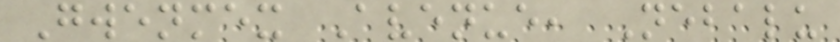Gwenmex Avenue, Nebalu
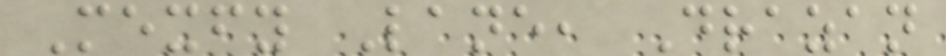Mexfy Lane, Drazan
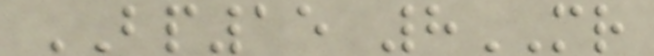BP15 8MR
